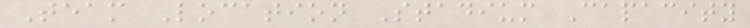Team Location Stadium Capacity
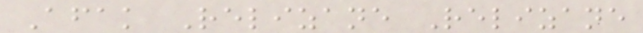Afak Relizane Relizane
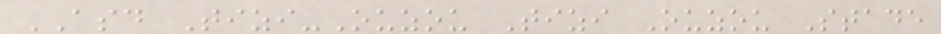ASD Tizi-Ouzou Tizi Ouzou Stade
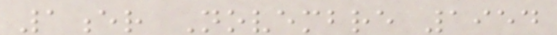1er Novembre 1954
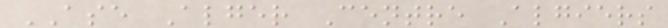ASE Alger Centre Algiers
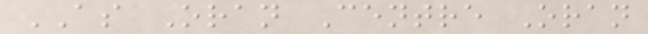AS Oran Centre Oran
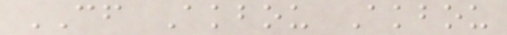CF Akbou Akbou
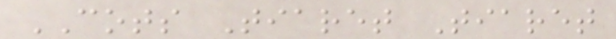COTS Tiaret Tiaret
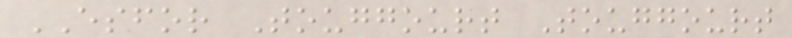ESFOR Touggourt Touggourt
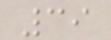39
